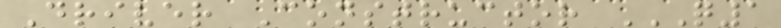Driver Constructor Q1
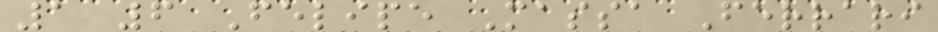1 6 Felipe Massa Ferrari
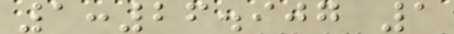1:26.907 1
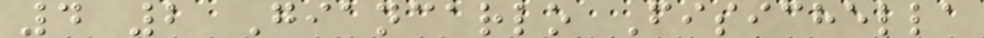4 2 Giancarlo Fisichella
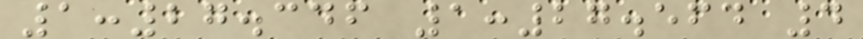1:27.346 1:27.564 4
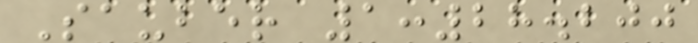Sauber 1:28.200
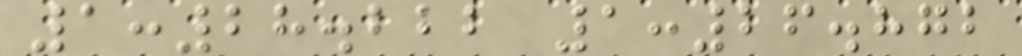1:28.222 1:26.872
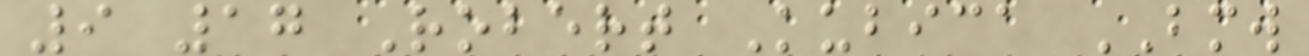9 17 Robert Kubica BMW
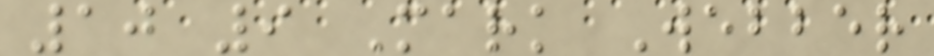10 9 Mark Webber
